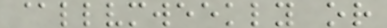@llvmweekly or
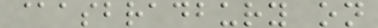@asbradbury on
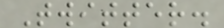Twitter.
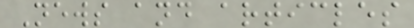News and articles
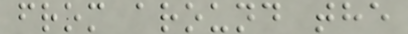from around the
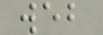web
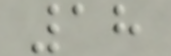18
